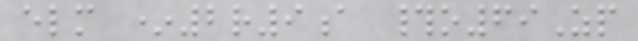elm *2r9a #o69Zp
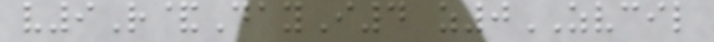v9R&DayI4 z0ZVCIL
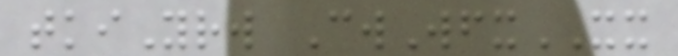tkiYrw CwWfxXX
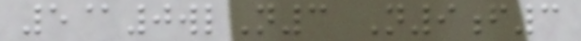5@0wlN3 N9f3
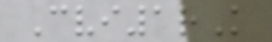Cvi1rK
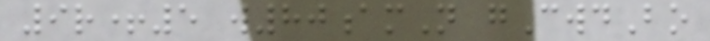9r+5 w80amN gCwdBo
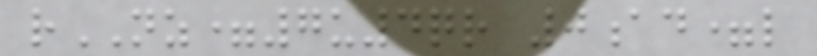rNZ=7u4qr 0ad=l
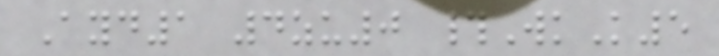Ayd1 4zu0 #WkK5
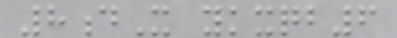8dX ykxqb6
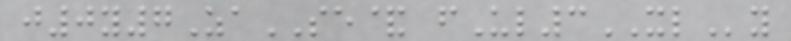j0y7ZaSE& fUl3XLy
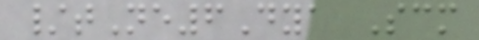/tNe6Dya Scm
